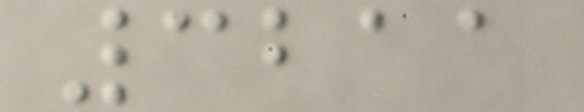3211
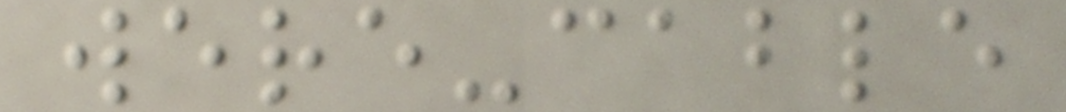were-cable
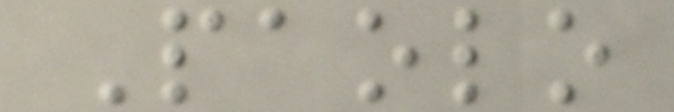Paolo
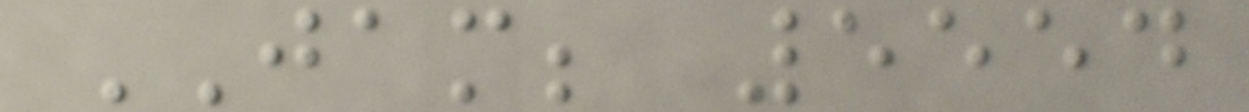JAM; 5554
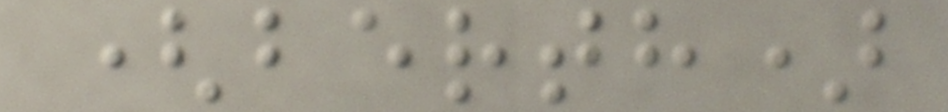(berth)
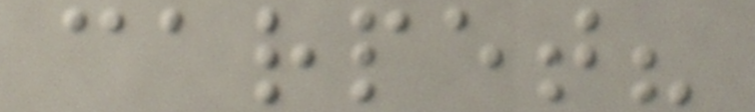carpet?
